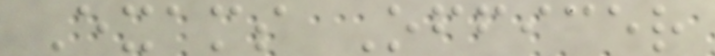Exams Officer
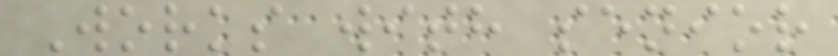Works with senior
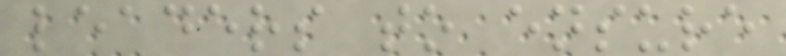leaders to ensure
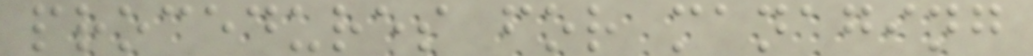procedures for managing
